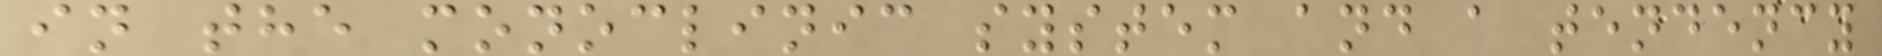in the monoclinic system and a tendency
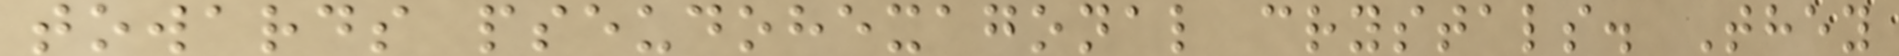towards pseudohexagonal crystals. They
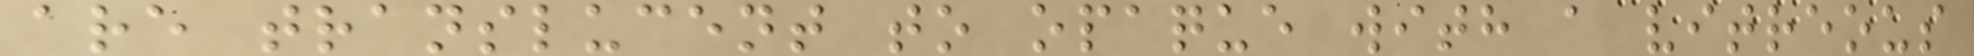are translucent to opaque with a vitreous
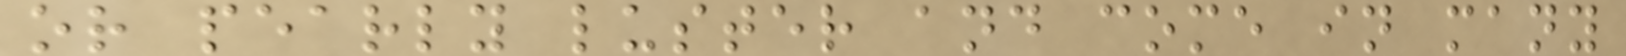or pearly luster and come in many
